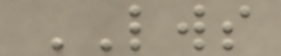LWS
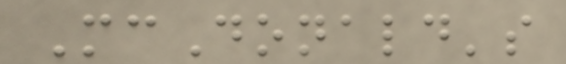McDonald's
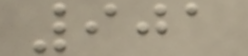901
